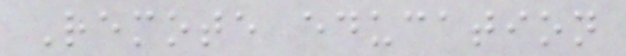Remote education
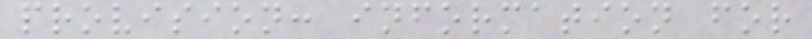provision: information for
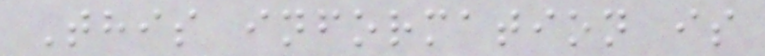This information is
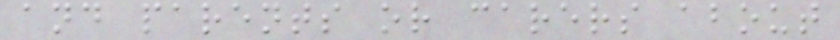and parents or carers about
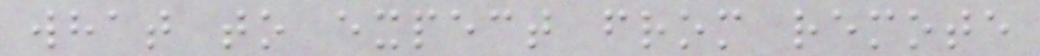what to expect from remote
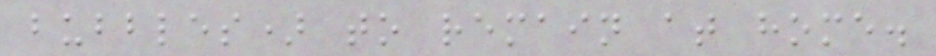bubbles) to remain at home.
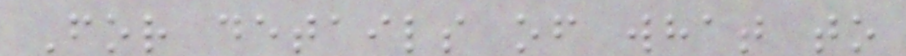For details of what to
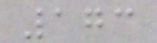173
